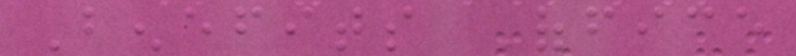Benefits Office
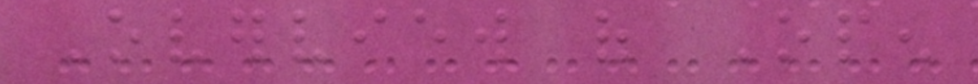Overview of Open
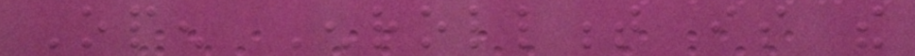Open Enrollment is the
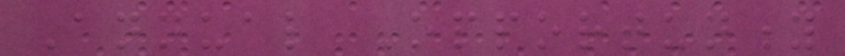Annual Opportunity
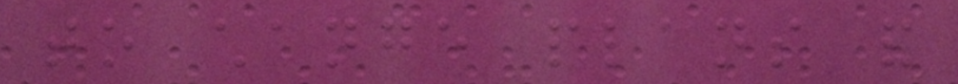to change plans and
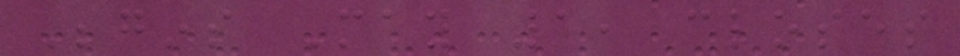Begins May 1, closes
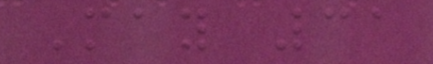May 31
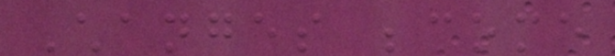Changes become
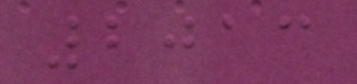2013
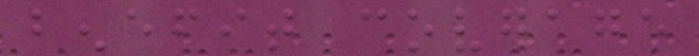benefit coverage
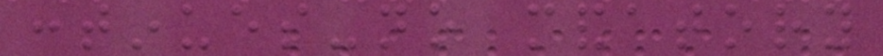continues-no mandatory
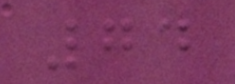74
